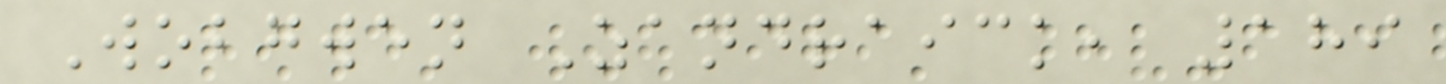Wobgwen Zandraick, 189
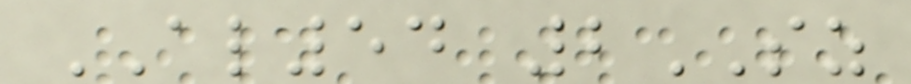AL54 2SZ
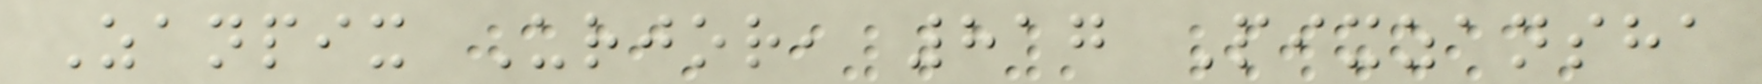Zanpix Urjor, 817 Pixzansha
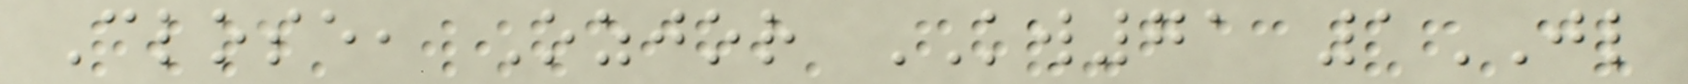Close, Ozjor KW71 1JL
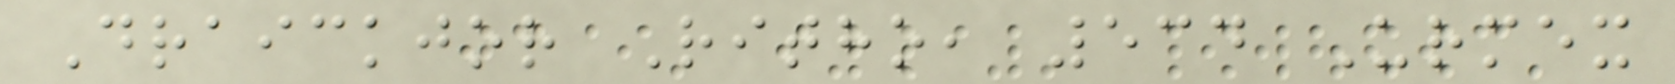Draickjor Ritho, 534 Urmex
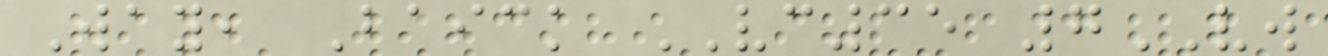Way, Baick VC35 7VW
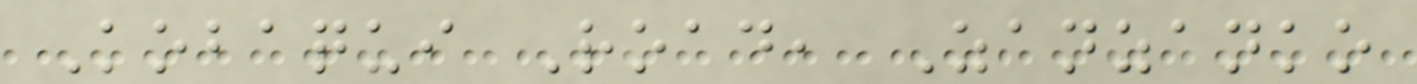Kobaqui Road, Zanzanko
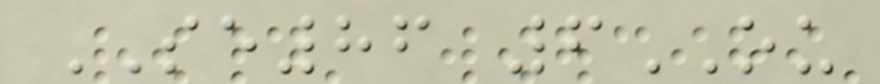SE86 6OU
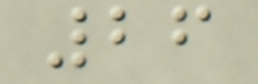26
